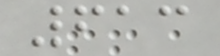613
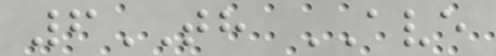6TH AVE
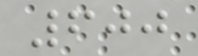600
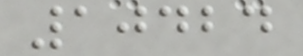10424
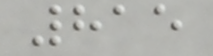815
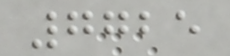7725
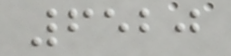6520
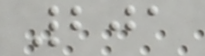201
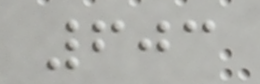603
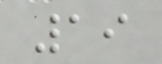19
